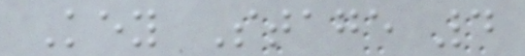Key Stage 4
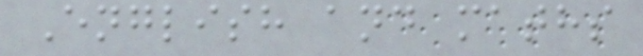English and maths
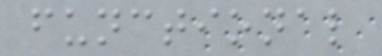functional
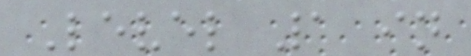Level 1 in
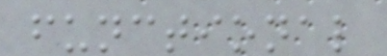functional
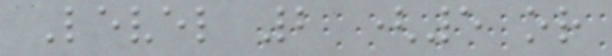Level 2 (5 or
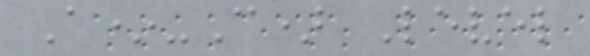A*-C) Level
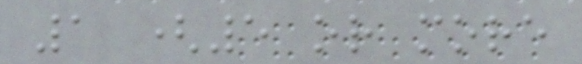1 (5 or more
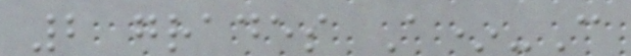2 grades A*-C
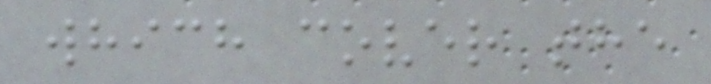which cover the
